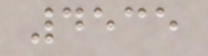4535
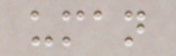uman
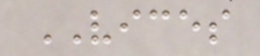VICES
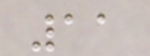11
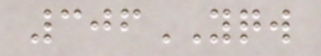306YQW
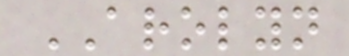AROLYN
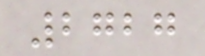2727
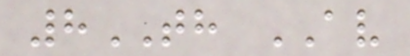8TH AV
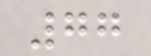77
